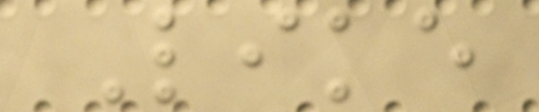Like
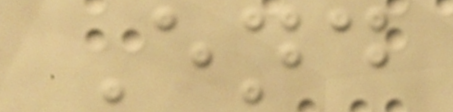End
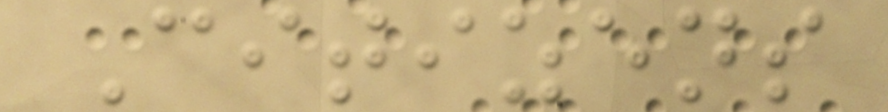Citizens
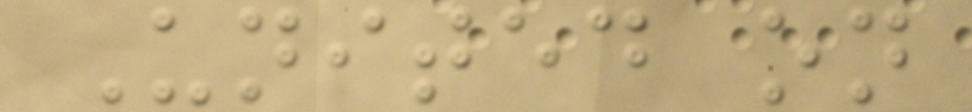United on
